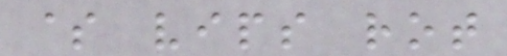$ vips rot
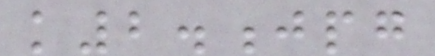k2.jpg
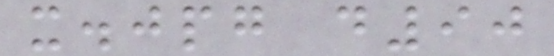x.jpg d90
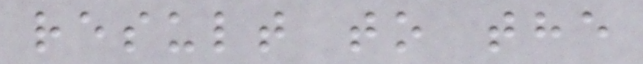result to the
